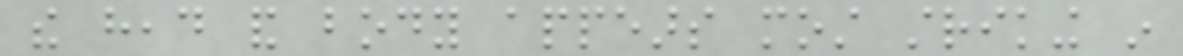the head and body appears most striking in
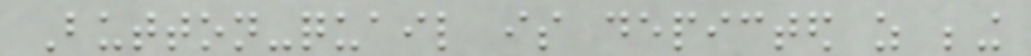Button-quail is depicted as being
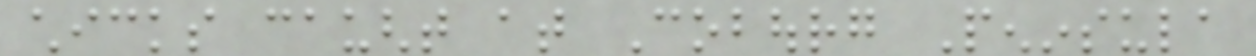chicks caught at Cobourg Peninsula
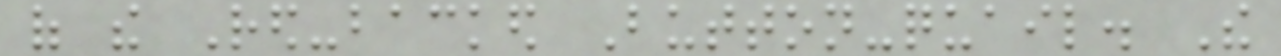of the Red-backed Button-quail. The
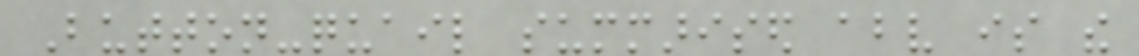Button-quail summarised above is the
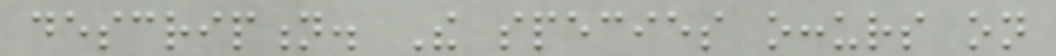description. The species occurs on
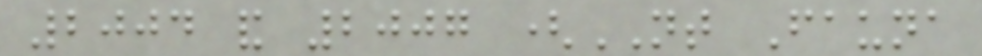2004 and 2007 (NT Fauna
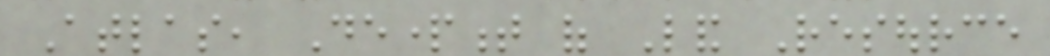Atlas, Department of Land Resource
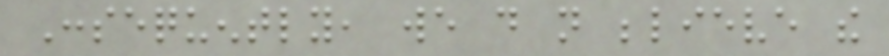Consequently, we do not believe the
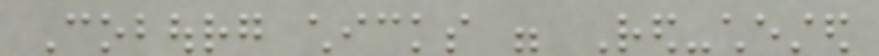Cobourg chicks were Red-chested
